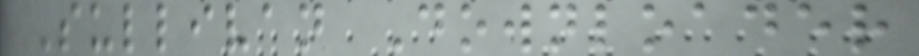Sullivan Downloader
